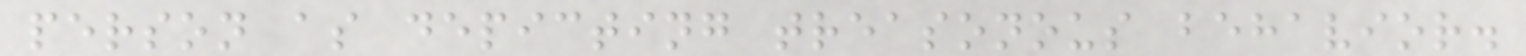person as depicting treasonous behavior.
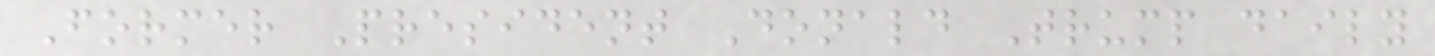Former President Donald Trump daily
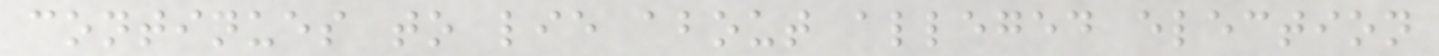continues to lie about alleged election
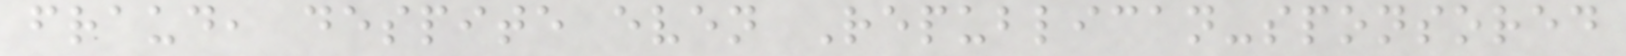fraud, despite even Republican-sponsored
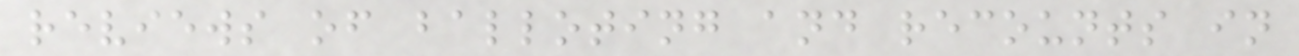reviews of balloting and recounts in
